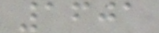1601
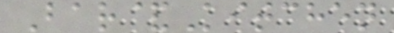Bar&Kitchen
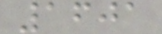1601
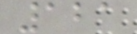121
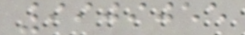9909055
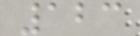123
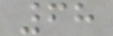68
